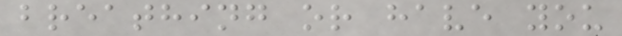breathing or have you
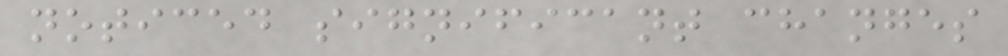noticed significant changes
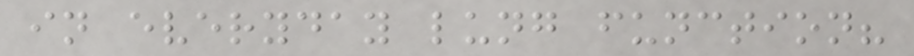in everyday lung function?
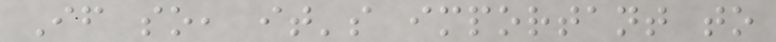If so, it's important to
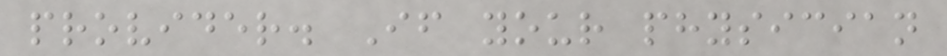provider. If your physician
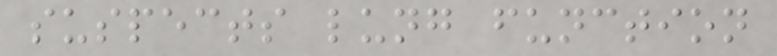suspects lung function
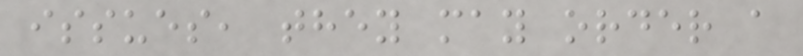issues, they may order a
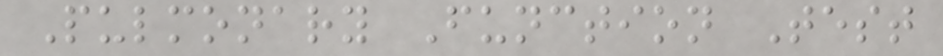Pulmonary Function Test
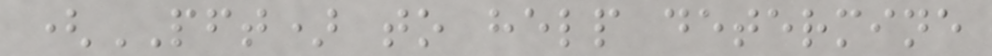(PFT) to help determine
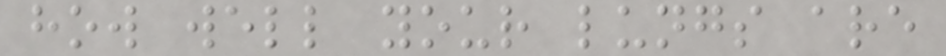how well your lungs are
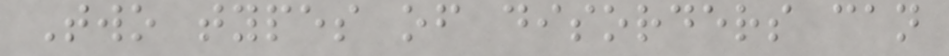Two types of disorders can
